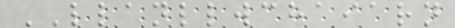LLANLLWCHAIARN
